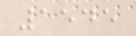1545
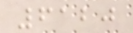6120
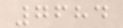7684
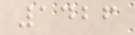1426
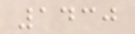1430
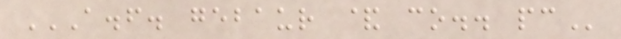A.F. GEBAUR & CO.. PC
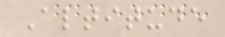Altitude
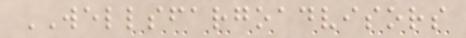WELLSFARGOADVISORS
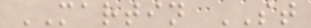MARTIN ST
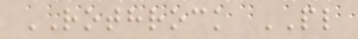ROTHROCK PL
